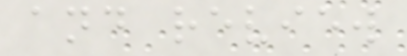and review
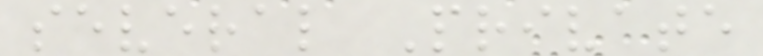several Private
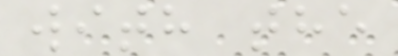with the
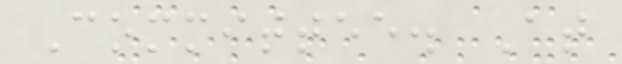Committee. At
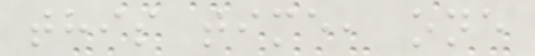this time, one
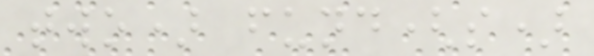two) fund(s)
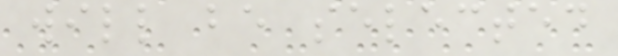will be selected
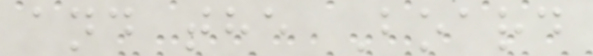and the Board
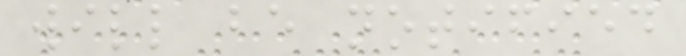will be notified
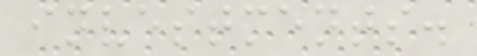investments.
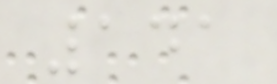141
